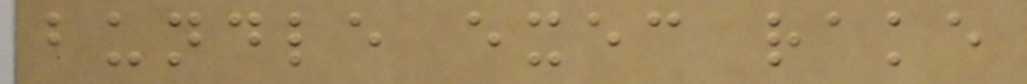bundle exec rake
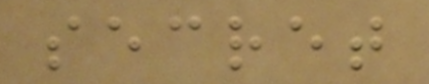secret
